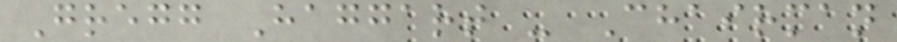Gregg Haggart - Chairman
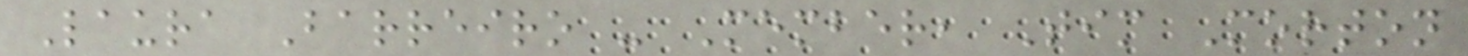Laura Barreiro - Member, Tim Morton
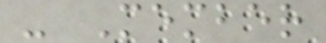- Member
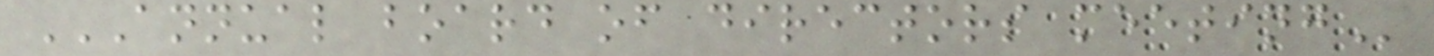ANNUAL BOARD OF DIRECTORS MEETING
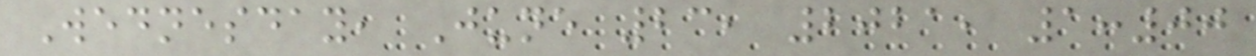Wednesday, June 23, 2021, 1:00
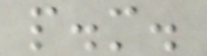p.m.
